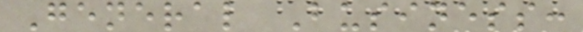General Business:
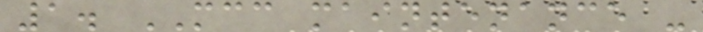1. MCC maintenance -
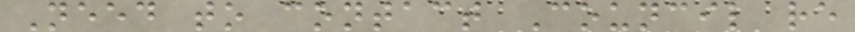Need to contact Council re
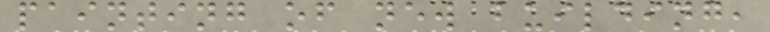painting of new building,
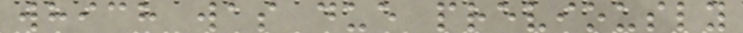which was due previously
